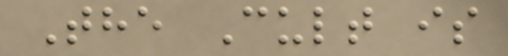The Cult is
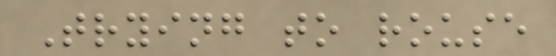Trying to rouse
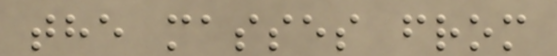the masses from
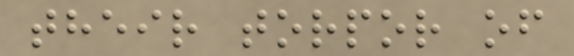their torpor of
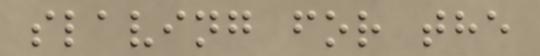slaving for the
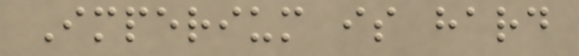Imperium is hard
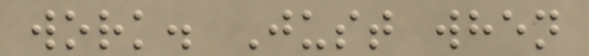work. Just when
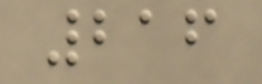216
